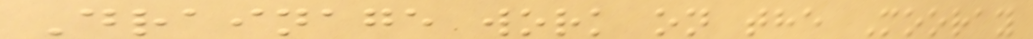Drainage work on the Mooray
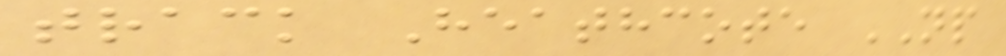track Heathcote NP
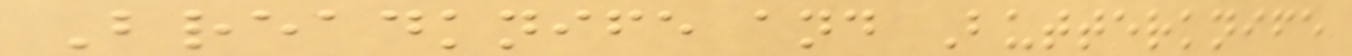Breadknife and Butterknife
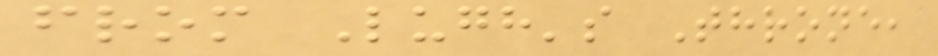from Lugh's Throne,
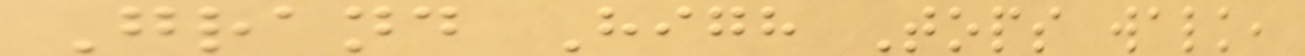Grand High Tops walk,
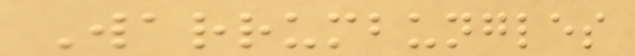Warrumbungles
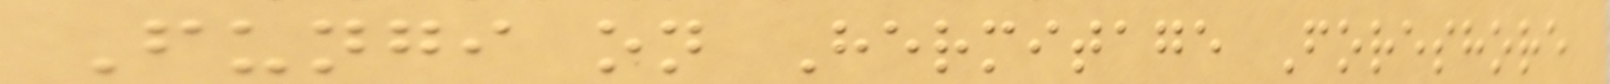Fungi on Hermitage Foreshore
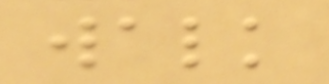walk
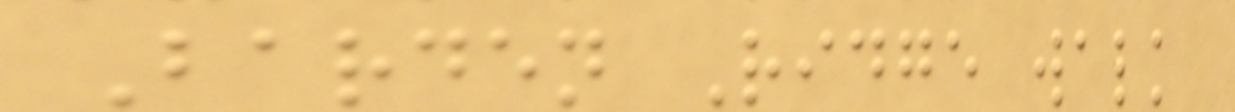Barden Ridge walk
